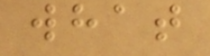what
